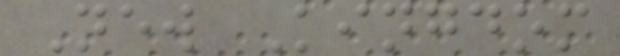New Kingdom
